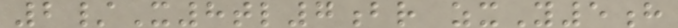2/X8tl7br zxY5h
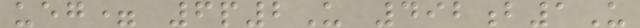ueg= 6p2U 492b1U
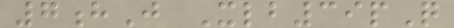7hJ Xlb39pQ
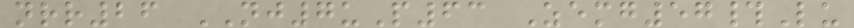nrr26 NJ7uP63 Zemg57#Lu
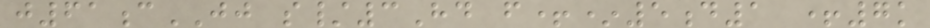j61cJJ s/3Hd f+*5d1 +7k
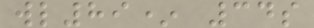wl89* 34s
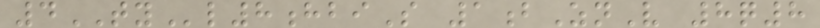4TYl8hbiS 1bZnV 8q8
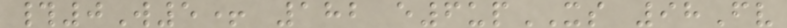#0W5+ 182 e6upXS 98Fv
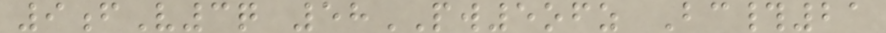9fV3q 58PW5ofz Bc#21
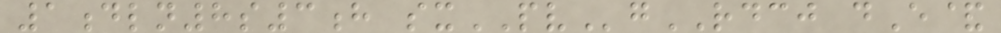1dln8s3h sxPVgRDCJ dE&
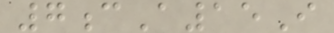7cA15I
